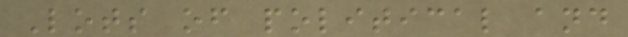Lots of political and
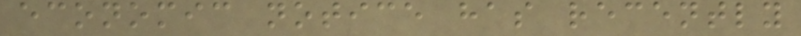economic notice has recently
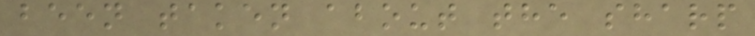been taken about the sharp
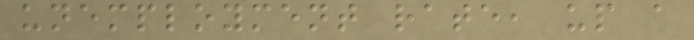unemployment rate, up a
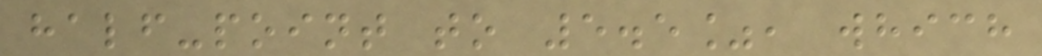half-point to 5.5%, which
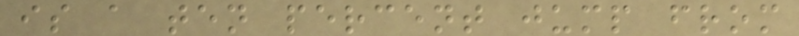is a ten percent jump from
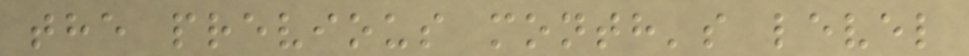the previous month's level
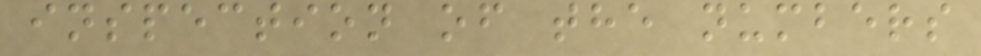inspection of the numbers
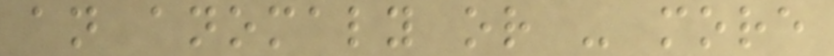an anomaly or - more
